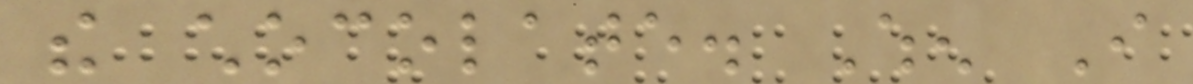the chocolate. When I
